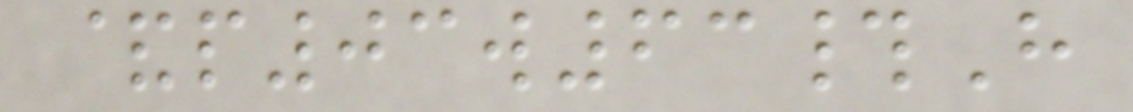&p03w63#H
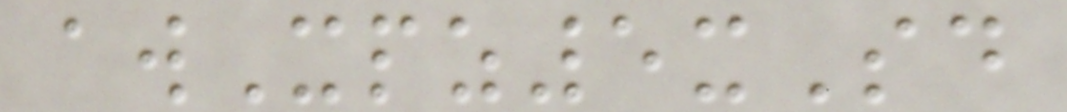awXpz5xSd
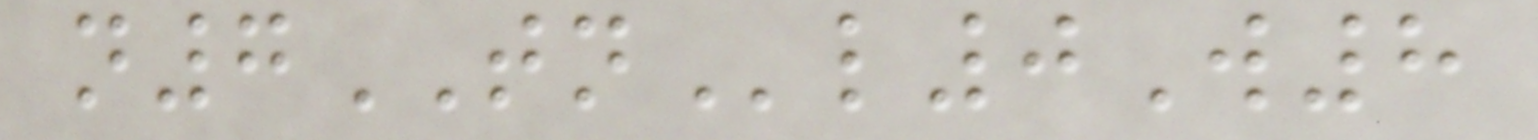n7TNl0W8
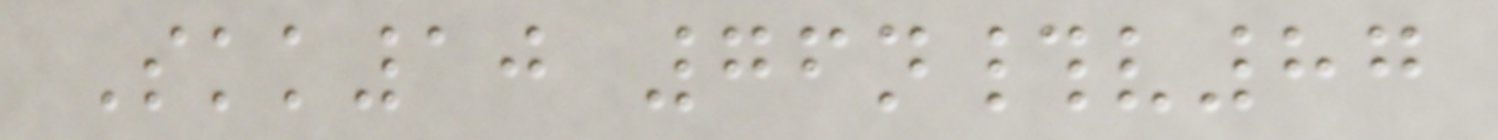Skk10 76n#v87
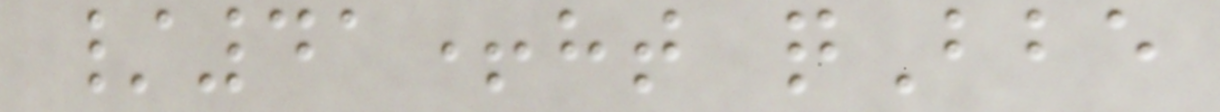/41+ht qBbe
